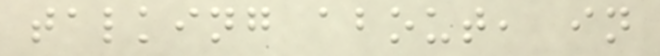talking about, in
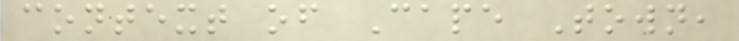context of Cape Town,
